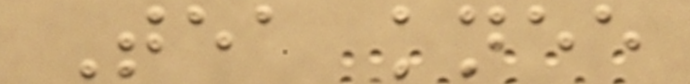Tea knee
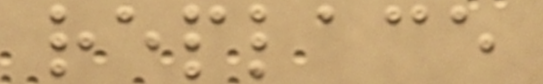replace
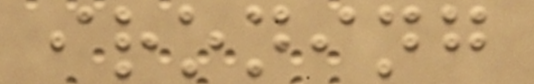ironing
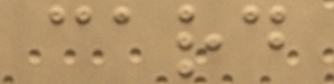card
